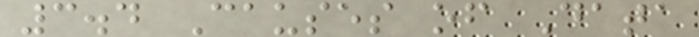3.4 Causes of Data
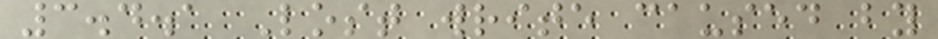3.4.1 Lost write caused by
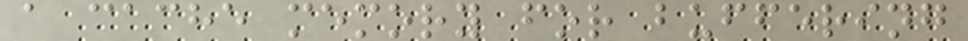a cache memory for buffering
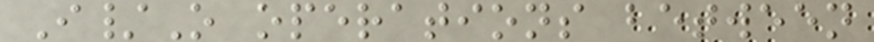I/O operations between
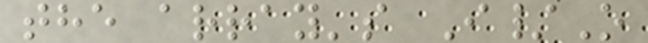the array's I/O
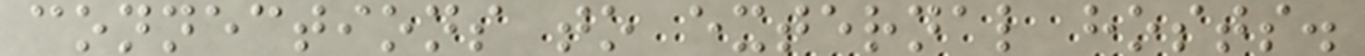connections to external hosts.
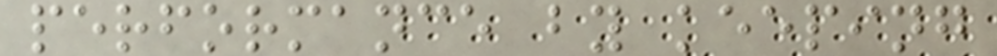performance by keeping
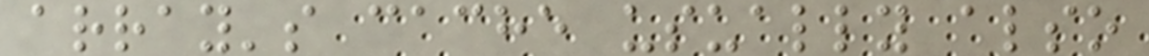array's cache usually also
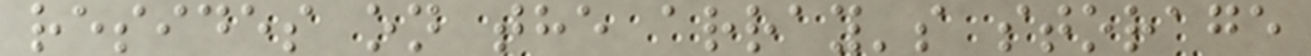resides on the array's storage
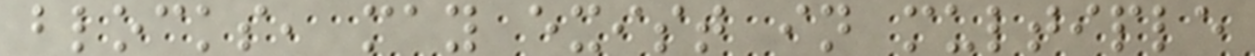blocks, may exist in multiple
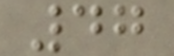47
